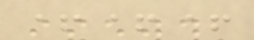+++
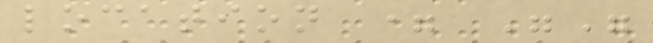location = ""
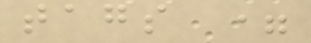tags =
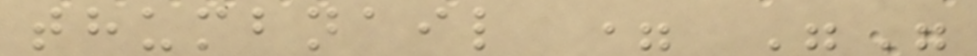thumbnail = ""
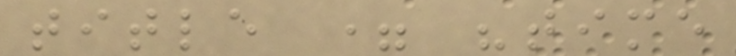title = "time
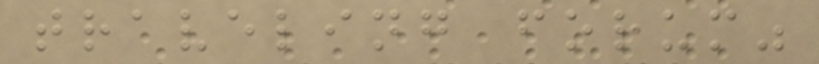traveling forum"
